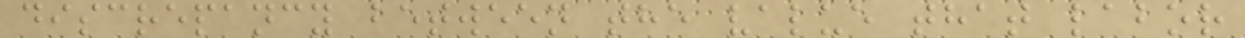discrepancy between the value that labor
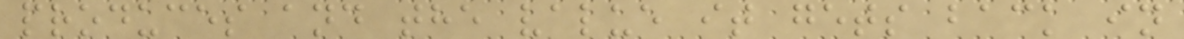produces and the value it gets back in
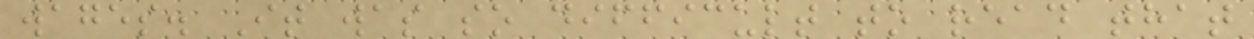wages. It was so difficult to read that
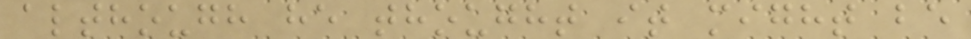although he thought it might be
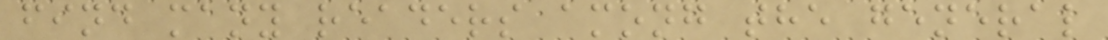find many readers among the general
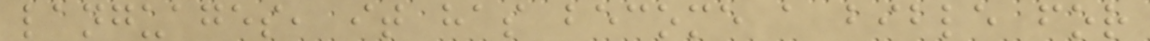languages, it has become a bible for
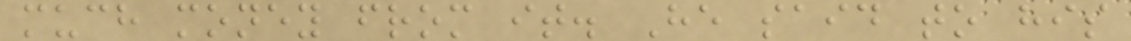much money from it. He said to his
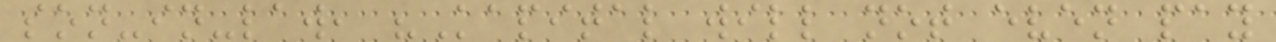son-in-law, "Kapital will not even pay
